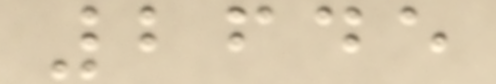2645
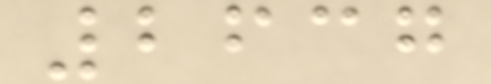2637
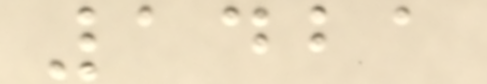1421
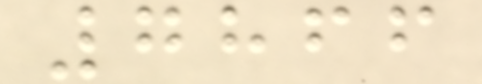7866
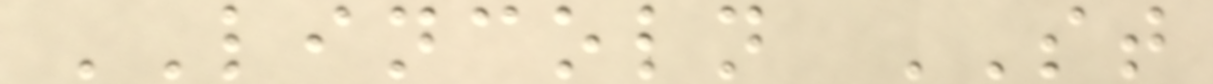LINCOLN ST
